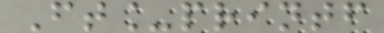Ft_printf
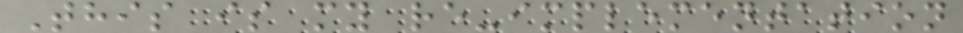This is my re-implementation
